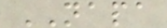NAPA
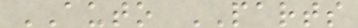AUTO PARTS
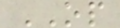OP
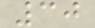30
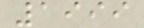1999
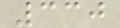330
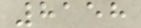8158
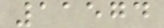11574
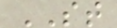ST
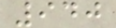940
